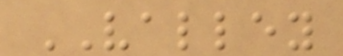VALLEY
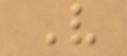V
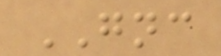GNC
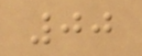00
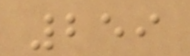259
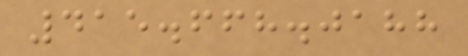415.668.0188
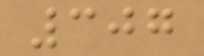307
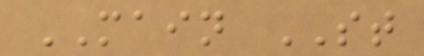MAIN ST
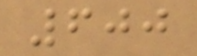600
